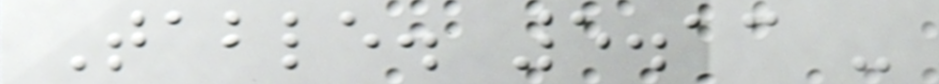Table. 5.13 -
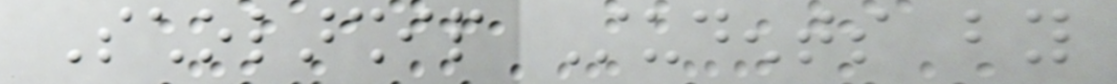Scholarship Students by
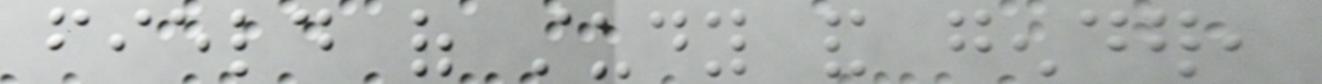field of study and gender,
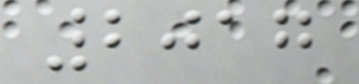2017
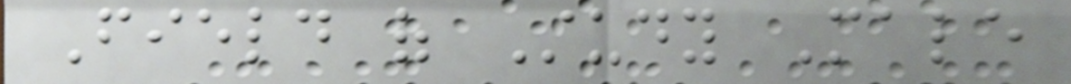Field of Study Male
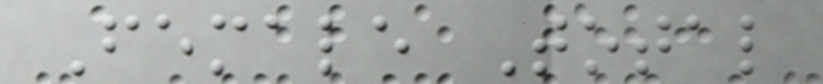Female Total
